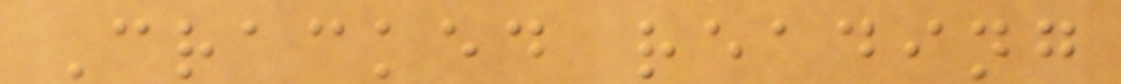Cracked reading
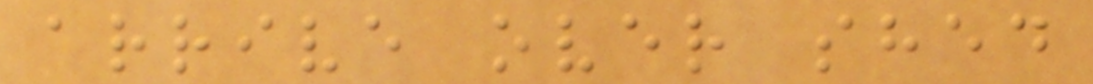arrive over shed
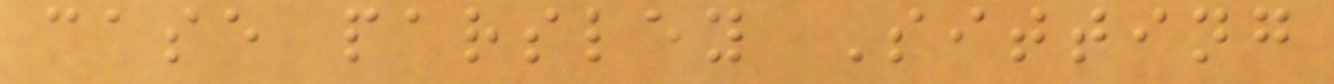case parsley Sitting
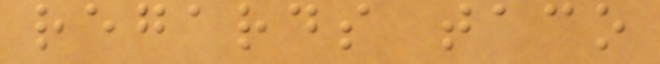regards taco
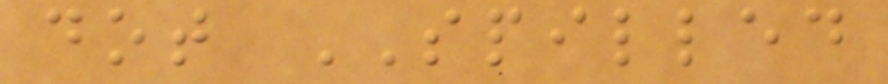dot SPILLED
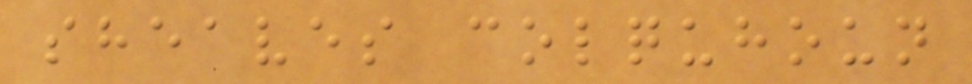sheaves colquhoun
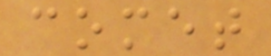comet
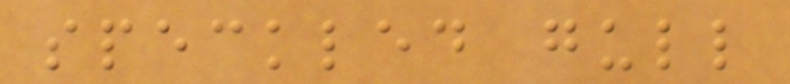speckled gull
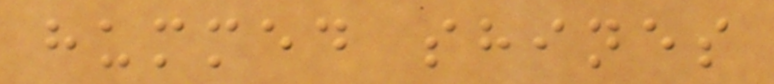hummed shines
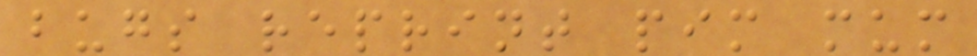bugs reprint pim mum
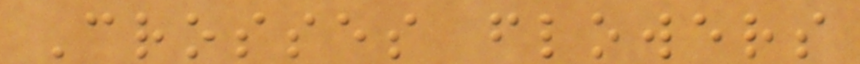Crosses flowers
